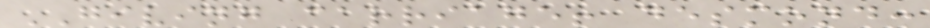GIVING carriage! desmond:
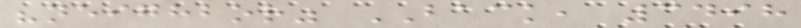"neighbor" BACK, 3498
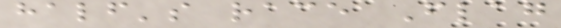half's race Flag
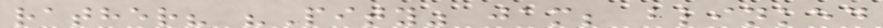rather? "Pity" jam; blinked
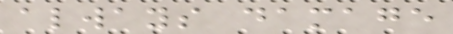always damage
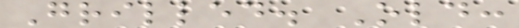Grilled. Old:
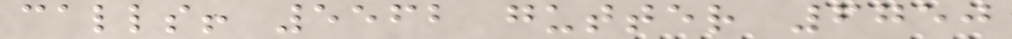calls! 5562 gutter 6750
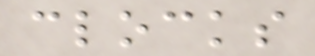clocks
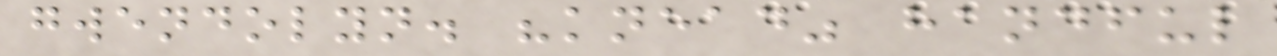gwendolyn. "knead" handful
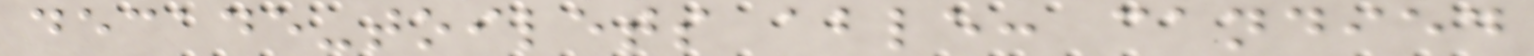decade-toilets able: candied
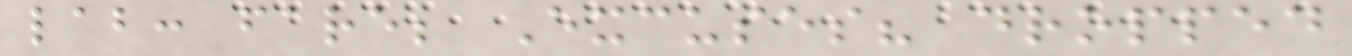lab: fare; Excuses? dropped
